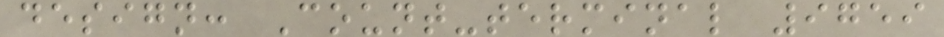design: Count-terminal 9759
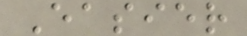Easier
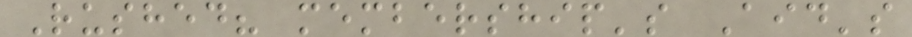Rushed? membership's Aid's
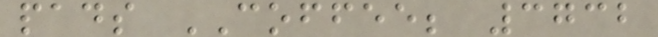pads COFFEE; 3732
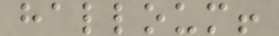halloum!
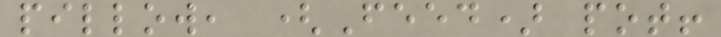pillow, (Feed) pot!
